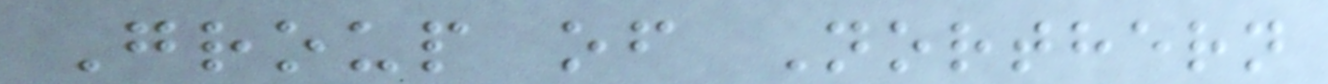Group of Northern
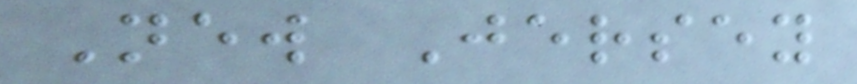New Jersey
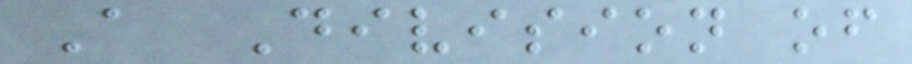A Division of
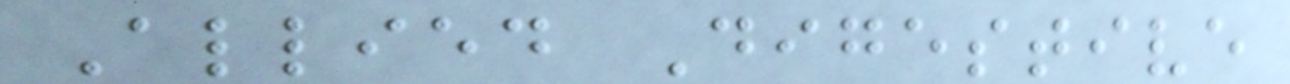Allied Digestive
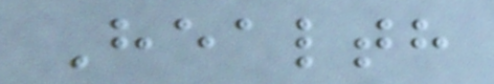Health
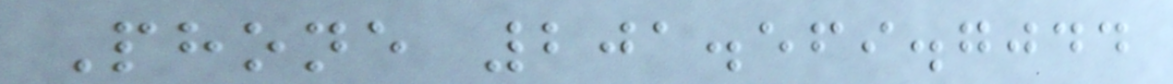Phone 201.569.7044
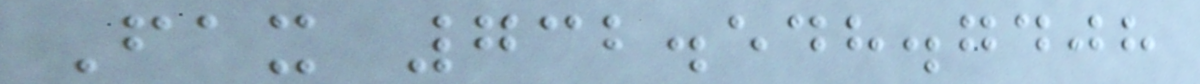Fax 732.548.7408
